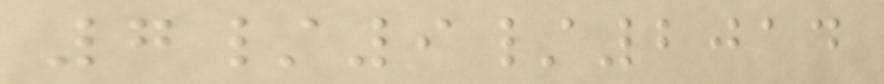7/9/2014
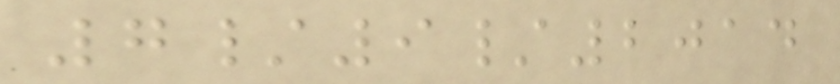7/9/2014
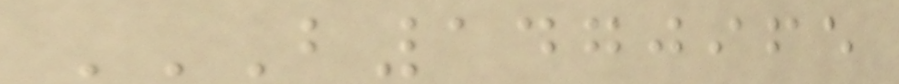B1470965
